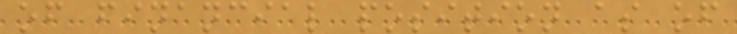of financial position as of
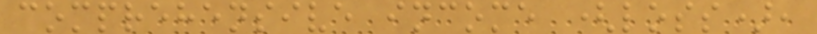comprehensive income (loss),
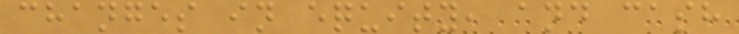changes in equity, and cash
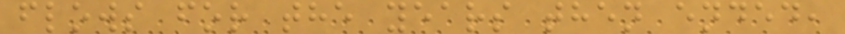flows for the years then ended,
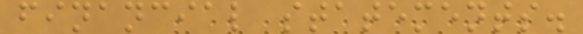financial statements.
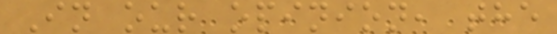In our opinion, the
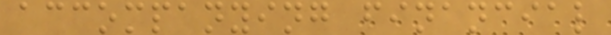accompanying financial
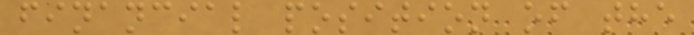financial position of the
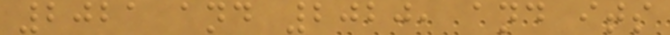2021 and 2020, and its
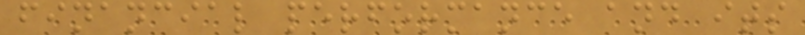financial performance and its
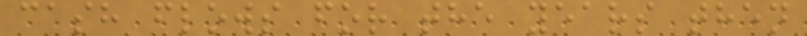cash flows for the years then
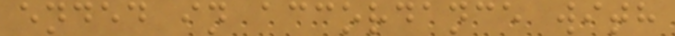ended in accordance with
